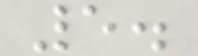5.
